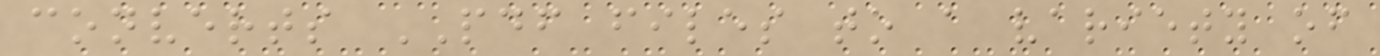converts PDF files to a variety of
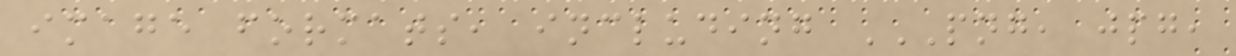image formats, including PNG, JPG,
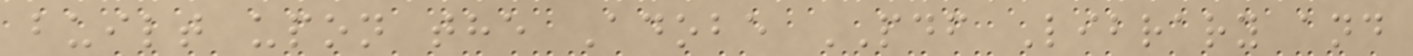built upon the Adobe PDF Library and
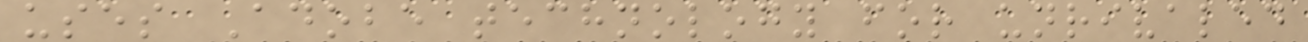uses Adobe technology for unrivaled
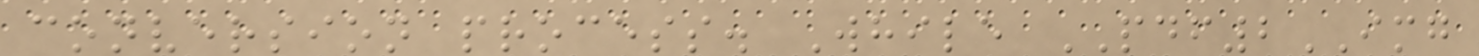conversion process. While PDF2IMG
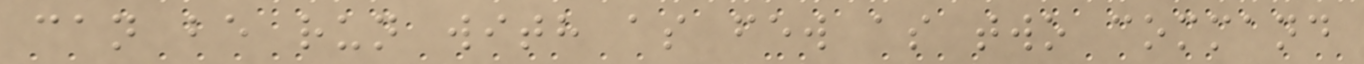can be run with as few as two command
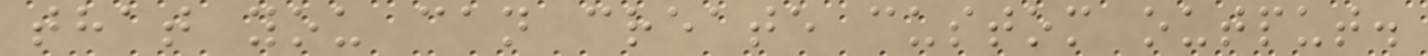that you can create custom output.
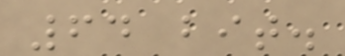64 bit.
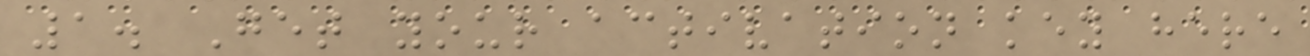1. Get your activation key here
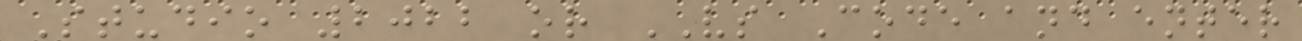Studio 2022 or VS Code and enter
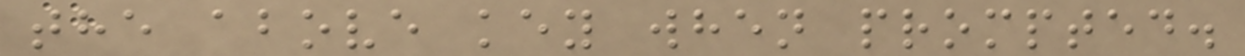the above key when prompted.
